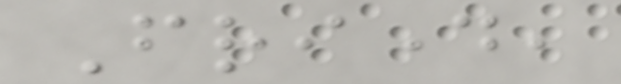Friday,
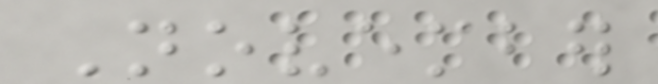November
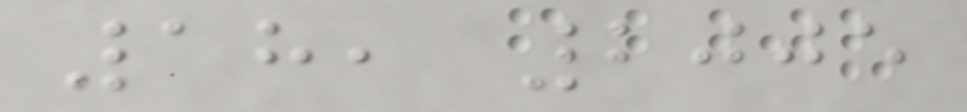18, 2005
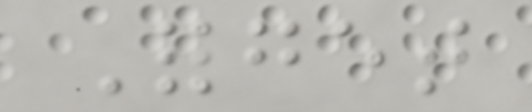Forget
